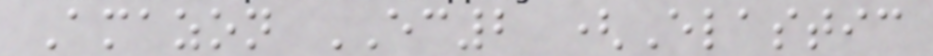Amazon EC2 (Elastic
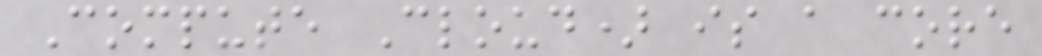Compute Cloud) is a core
